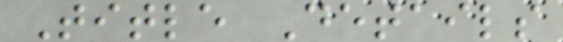Title Details
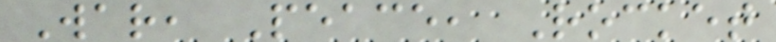War, Peace, Rocket
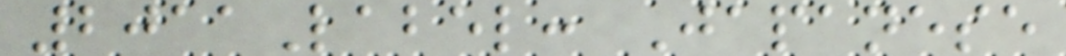2011Label: Japanese
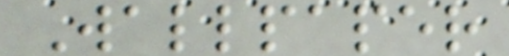Wallpaper
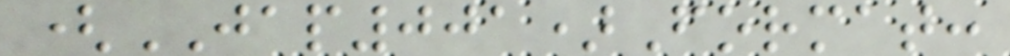(JAP001)Format:
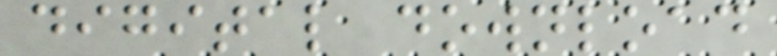digital download
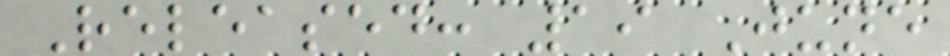Released: 19 June
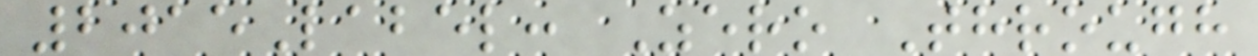2015Label: Zero Through
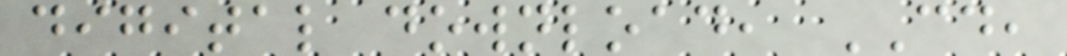digital download, CD,
